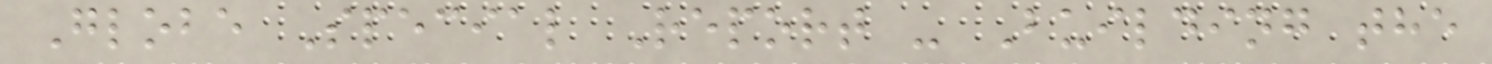Globe Special Report - Building the
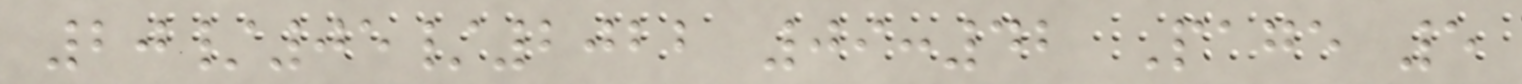20/05/2022 09:42 Page 5
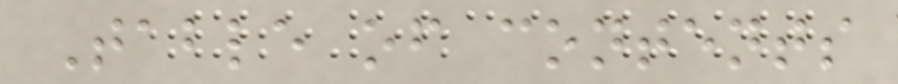Table of contents
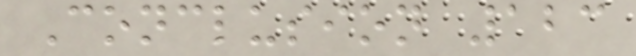Conclusion 123
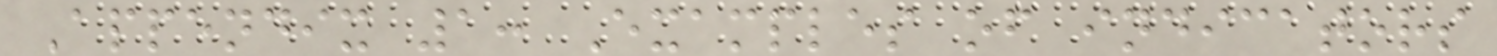Appendix 1: Examples of indicators
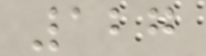127
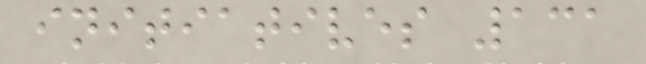initiatives 131
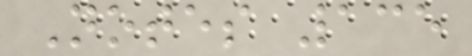Notes 135
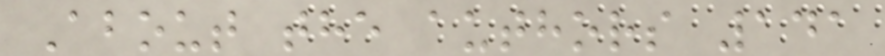About the authors 141
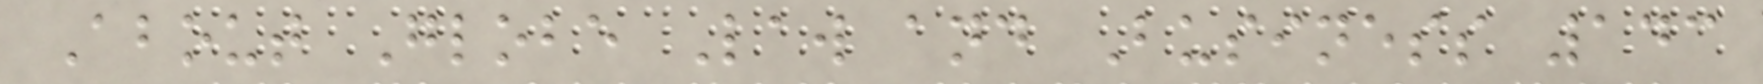About Globe Law and Business 143
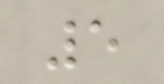5
